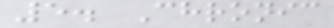5. Chronic
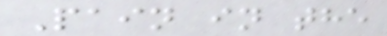Pain in the
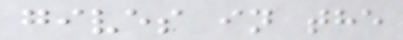gives in the
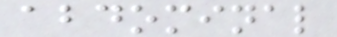abdominal
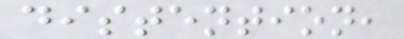distention,
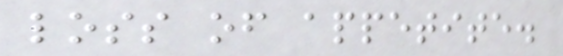loss of appetite.
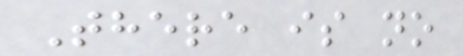There is no
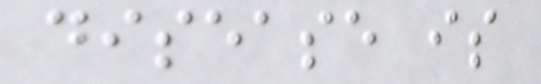disease is
